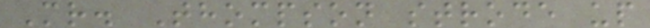Mr. Thompson strode up
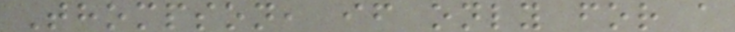Thompson, if only for a
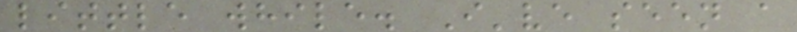little while. I've seen a
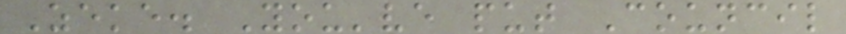Zeke. You've put Council
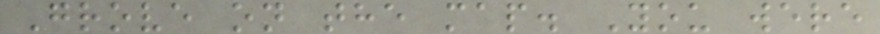Grove on the map. You were
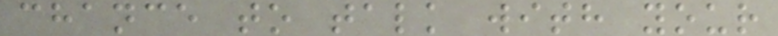chance to talk with your
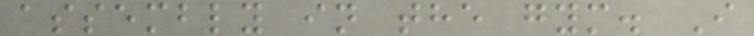assembly in the gym. I
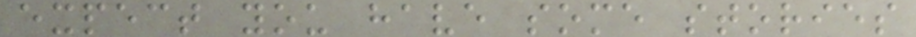expect you have some stories
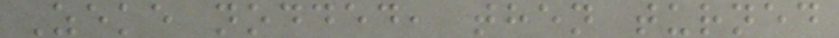Zeke nodded, then turned
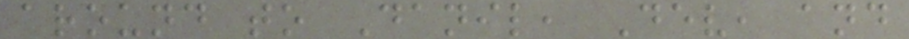around to Danil, Dev, and
